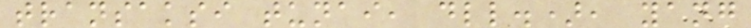transaksi tunai, dll.), yang
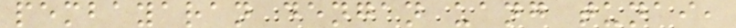pembayaran dengan uang tunai,
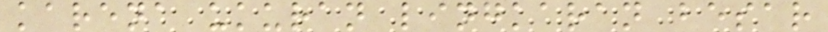karena ukuran lingkaran besar
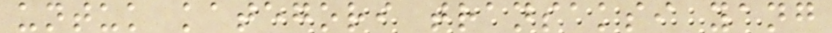untuk kategori transaksi yang
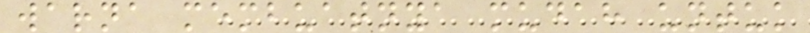warna membuatnya mudah untuk
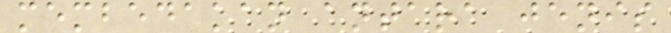membedakan antara jenis
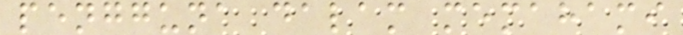pengguna dalam memahami
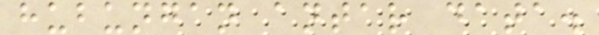hubungan antar data.
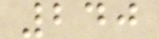240
